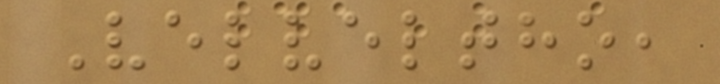Velveltho,
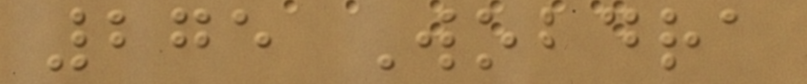275 Wobdra
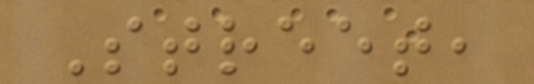Street,
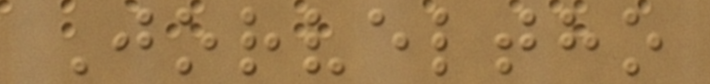Jorveltho
